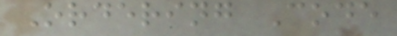Ordering Code
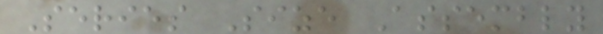Series Size Assembly
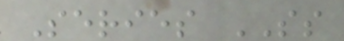Series SS
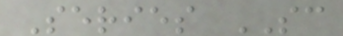Series SC
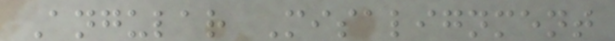Angular Misalignment
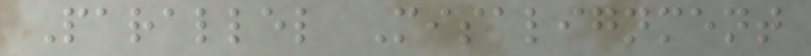Parallel Misalignment
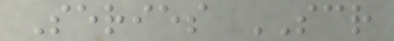Series SCR
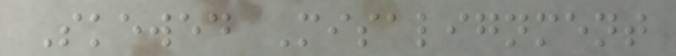Skewed Misalignment
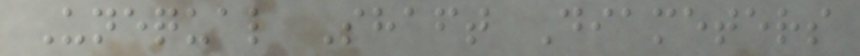Unequal Shaft Diameters
